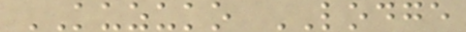KUZUKO LODGE
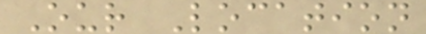Our Location
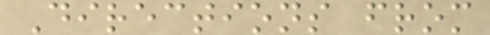Directions from
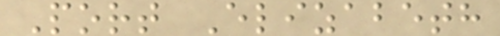Port Elizabeth
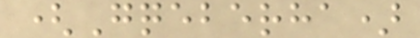(Gqeberha)
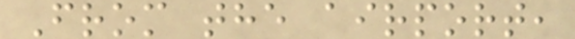From the airport,
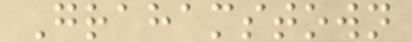Grahamstown
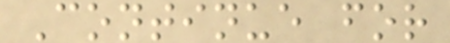Continue for
